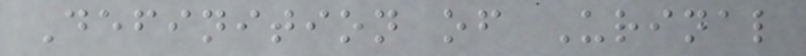Definition of Urinal
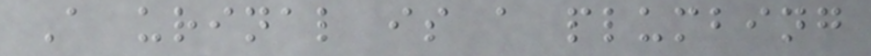A urinal is a plumbing
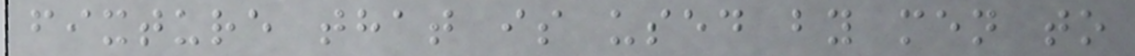fixture that is used by men to
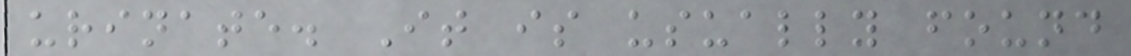urinate. It is usually found
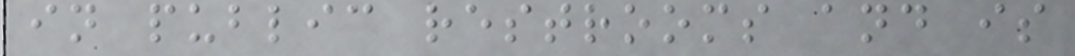in public restrooms and is
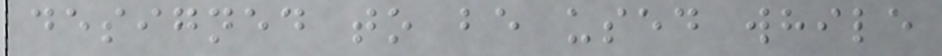designed to be used while
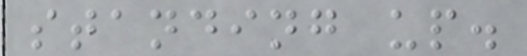standing up.
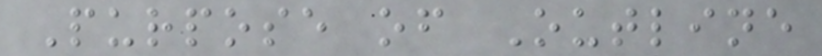Purpose of Outline
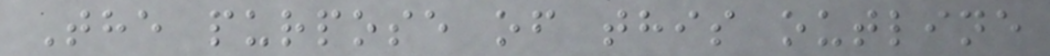The purpose of this outline
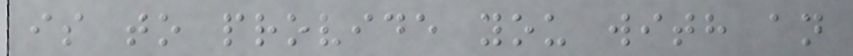is to provide you with an
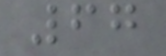67
